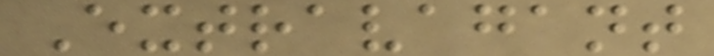Extravagant
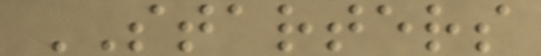STARTERS
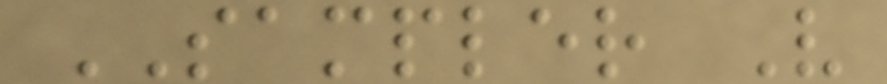SAMPLER V
